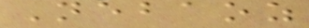Nebaoz
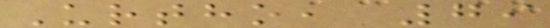Urtho, 79
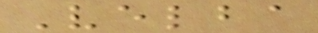Velba
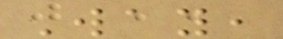Way,
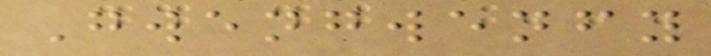Gwengwenfy
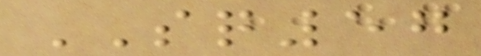SQ57
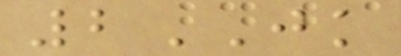2JK
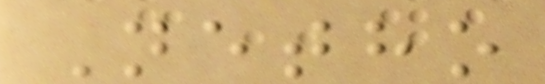Netho
